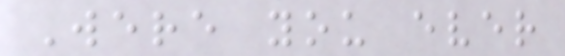Were you ever
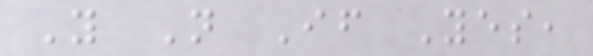Y N If Yes,
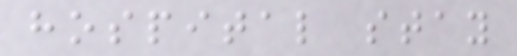hospital stay
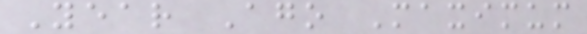Year Ago Maximum
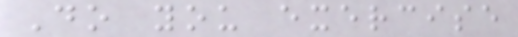Do you exercise
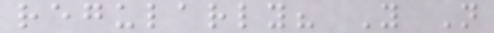regularly? Y N
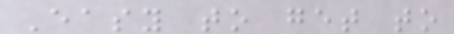Easy to get to
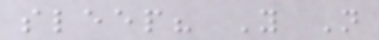sleep? Y N
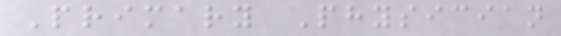Primary Physician
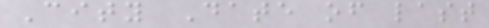City Date of last
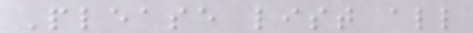Please list all
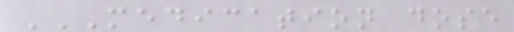MEDICATION DOSE
